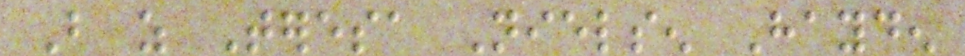But as Teresa Nielsen Hayden
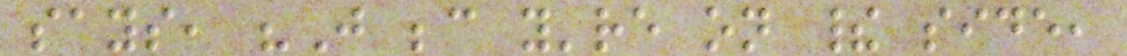says, "Just because you're on their side,
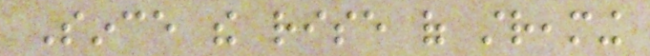Since the rise of streaming
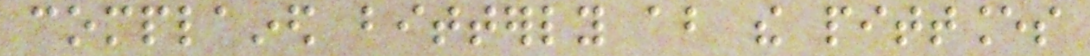complained bitterly about the pittances
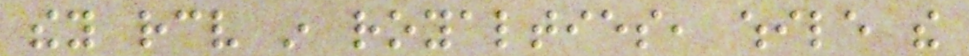they receive in royalties, while the
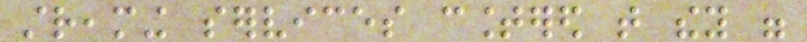streaming services countered that they were
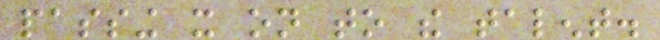passing it on to the talent.
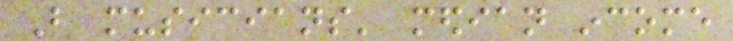But musicians' median income
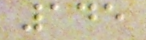145
